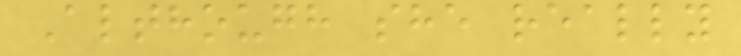Although she really
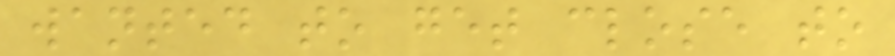wanted to get close to
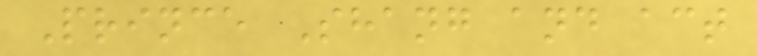Prince Shang and act
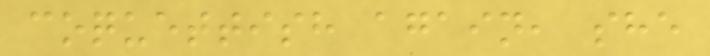coquettish again, she
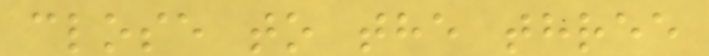close to the three
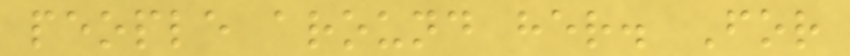people around her. For
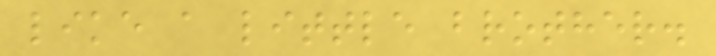like a little brother.
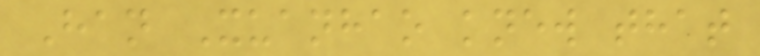Han Xuanhao knew that
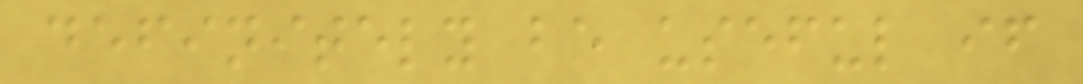definitely be useful if
